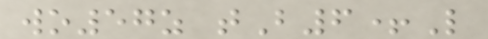wo57z tB6+L
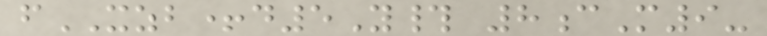fXZB+d5Y# 8cM9-
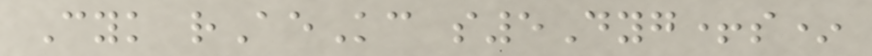Cyk rAeKc s5Dyg+s*
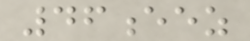46eez
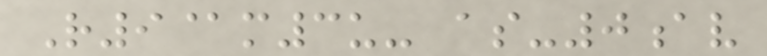R9@m3u- as-0av
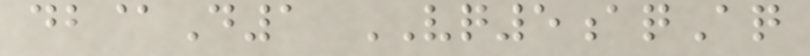db@D1 VQ5aqAq
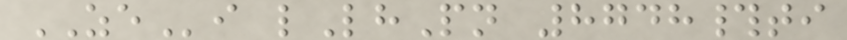ZEi lLhPn 8748#ti
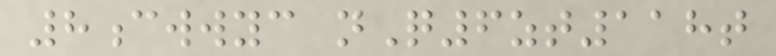8cwwyc nQ6zt118t
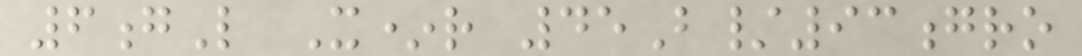6gL X*r 45B/93gro
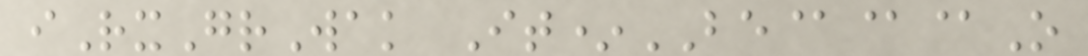iRxGrWak It*BE@@@O
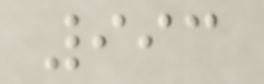993
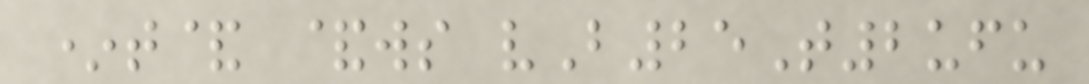*t& &ws vB25T2ufu
